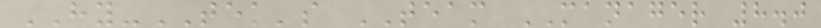HY-TEK's TEAM MANAGER 8.0
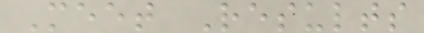Meet Results
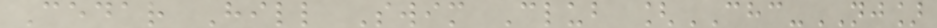Cedar Hill Swim Club [CHC-NJ]
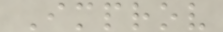Improv
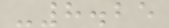-8.25
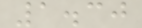1.30
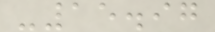-15.97
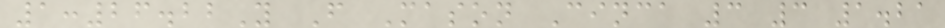1:26.22Y F Mason Cinca 3 3 1.21
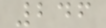246
